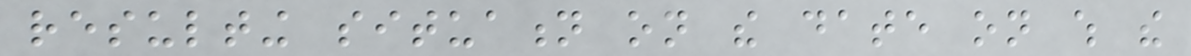resulting situation on the date on which the
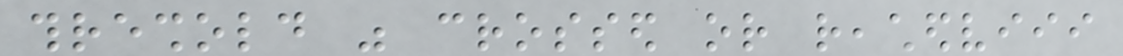threshold was crossed or reachedviii
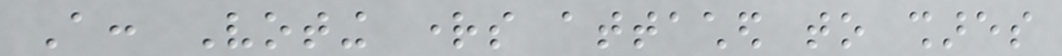A: Voting rights attached to shares
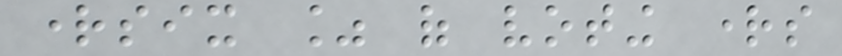rightsix % of voting rights
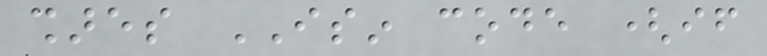shares ISIN code (if
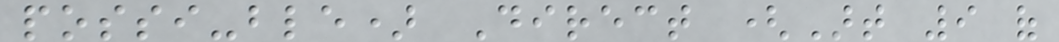possi-ble) Direct (Art 9 of
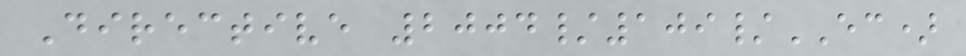Directive 2004/109/EC)
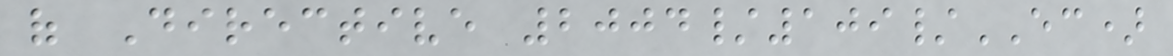of Directive 2004/109/EC)
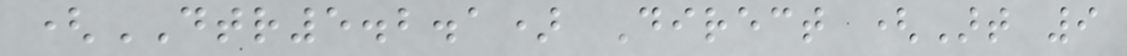(DTR5.2.1) Direct (Art 9
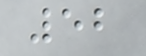52
